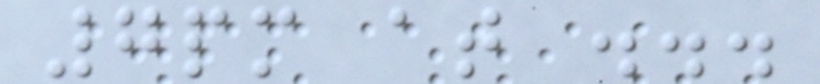7pm at ...
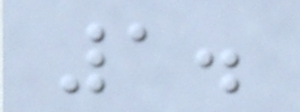1.
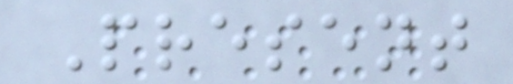Present
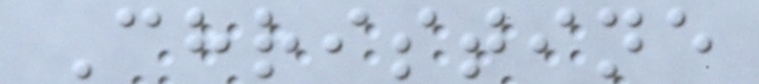Christine
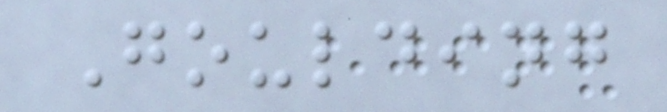Goulding
